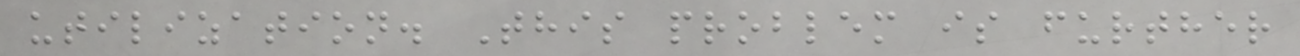utilization. This problem is further
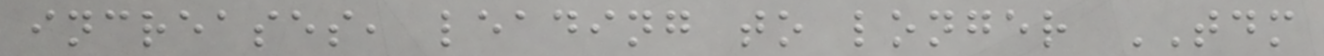increases, leading to longer TDM
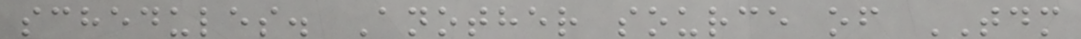schedules. Another source of TDM
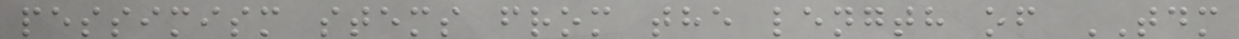pessimism stems from the length of TDM
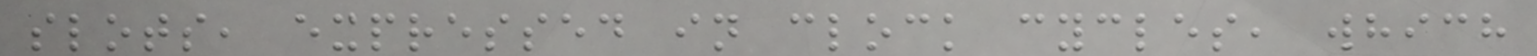slots, expressed in clock cycles, which
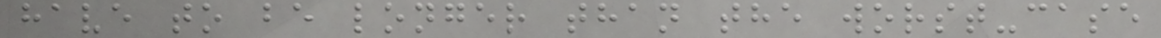have to be longer than the worst-case
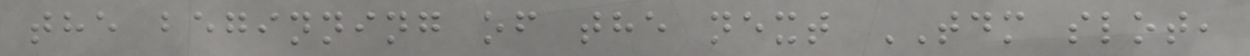the beginning of the next TDM slot,
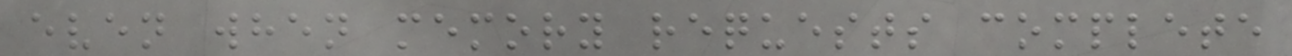even when memory requests complete
